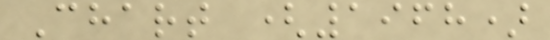Chart (1968)
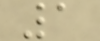1
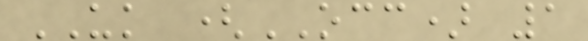UK (OCC) 1
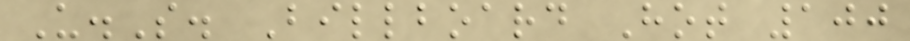U.S. Billboard Hot 100
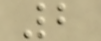2
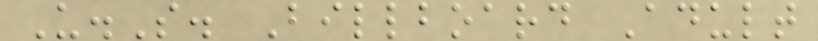U.S. Billboard Adult
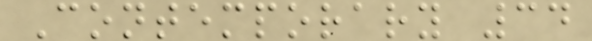Contemporary 34
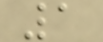1
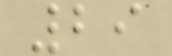29
